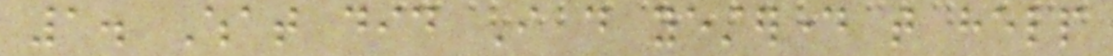1. What did I do yesterday that help
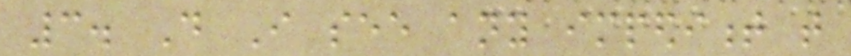3. Do I see any impediment that
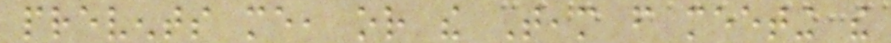prevents me, or the Team from meeting the
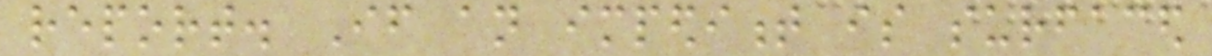report. If an impediment is surfaced
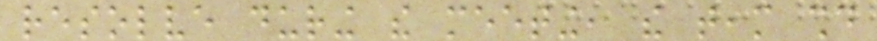resolve during the meeting, the team should
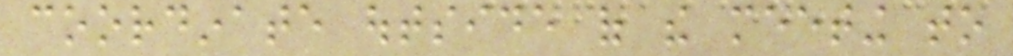coordinate outside of the meeting to
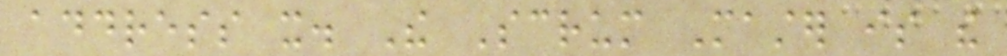address it. The Scrum Master is the
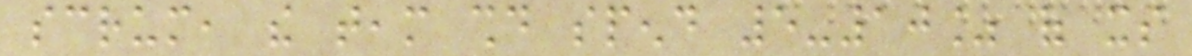scrum, the team should spend 5-10% of its
